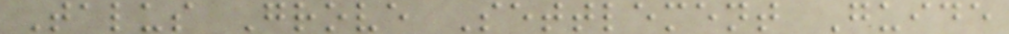Talus Grove Settlement Guide
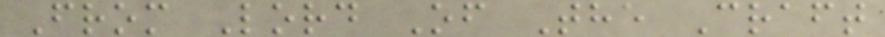From Lord Of The Craft
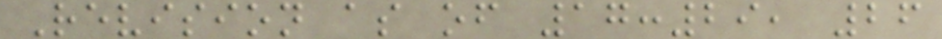Revision as of 17:29, 26
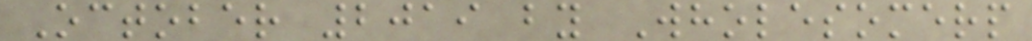October 2019 by Wholesomerp
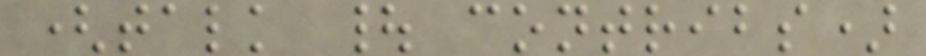(talk | contribs)
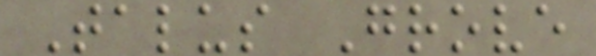Talus Grove
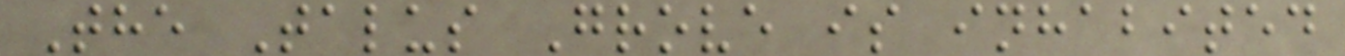The Talus Grove is inhabited
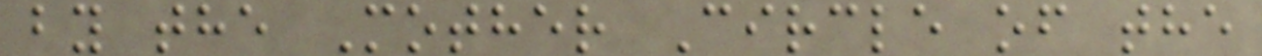by the Mother Circle of the
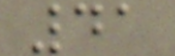41
